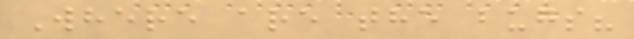Where are the bugs?
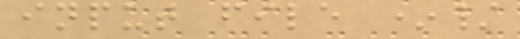input file */
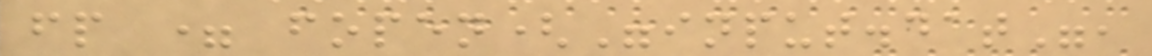fp = fopen("input.dat",
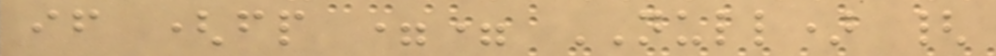if (fp == NULL) {
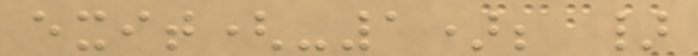exit(-1); }
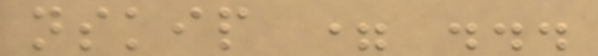nskip = ...
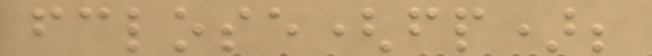fclose(fp);
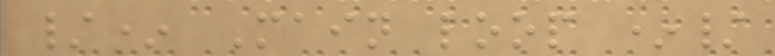/* Main loop */
